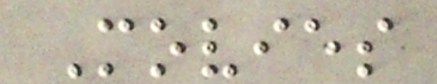Movies
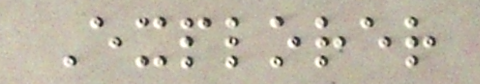Explorer
